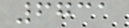6731
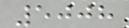5008
